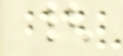{
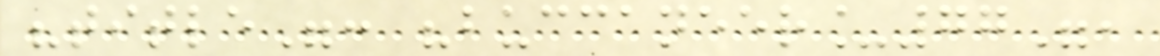"title": "buccaneer_77",
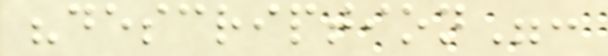"description":
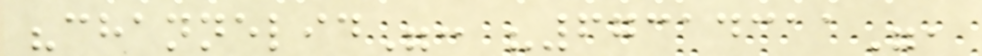"channelid": "67314311",
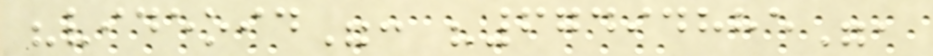"videoid": "67494885",
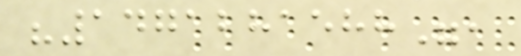"1471281588",
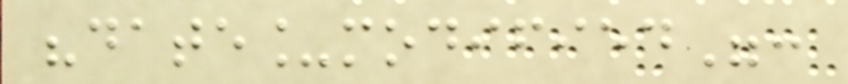"date_modified":
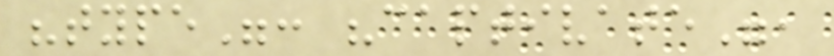"type": "captivate",
